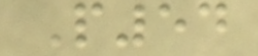P54
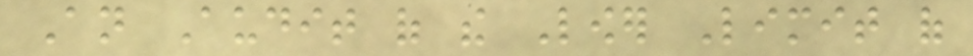An Audit of the Lower Limit of
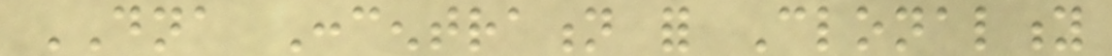DNA Concentration for Clonality
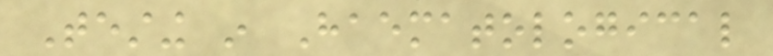Testing in Haematological
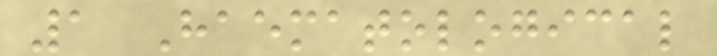1 Haematological
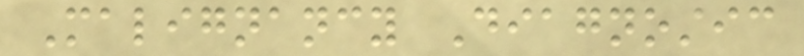Malignancy Diagnostic
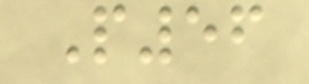P56
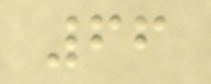66
